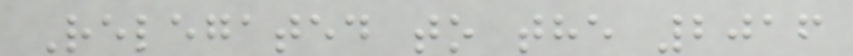Relegated to the 2016
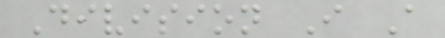Division I A
